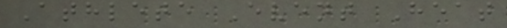Athlete Event Heat
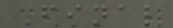Final
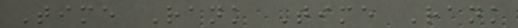Time Rank Time Rank
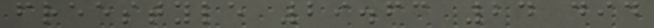freestyle 29.63 24 did
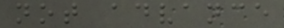not advance
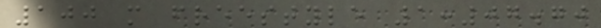100 m freestyle 1:07.70
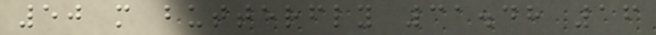50 m butterfly 31.48 16
